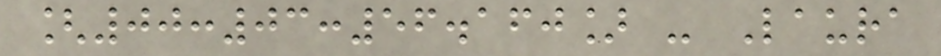[00:03:56.160] - Laura
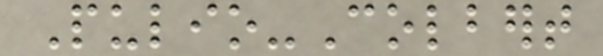Pulio-Colbert
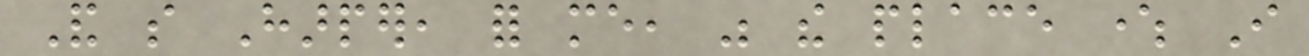And so Harper, for me, was the place where I
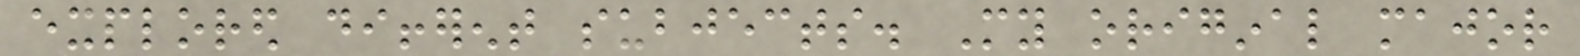explored different subjects. My original major
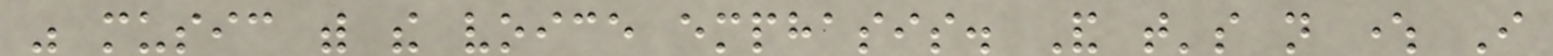was music with the voice emphasis. And that's not where I
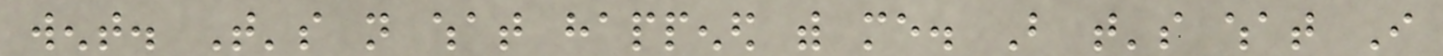went. That's not what happened with me. But that's what I
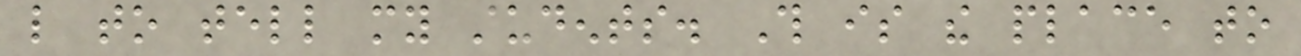like to tell my students. This is the place to
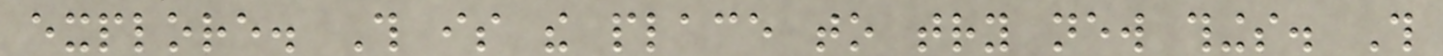explore. This is the place to try new things. This
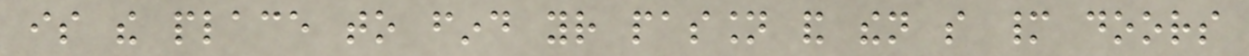is the place to find your passion and then so many doors
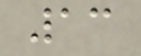13
